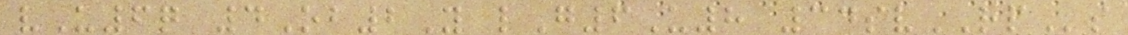vU6q 4Ob2Y lG6U8 34svRPs
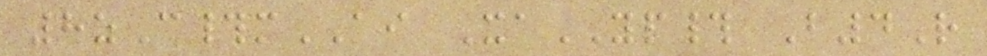8zC#mAI XaYP# B4R
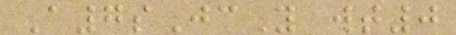A7sJcY wt0
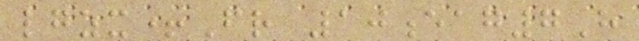lgzx+Fr 10eag7H
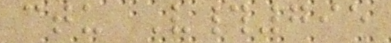ctu V#795
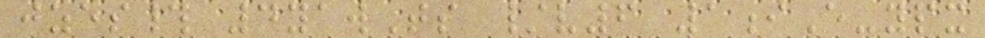jzes# 4yawTs /v6 1iE-ypx
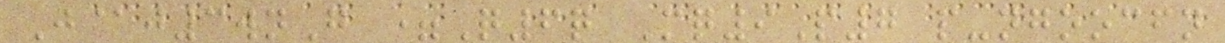J@j3wnG =Q6q Mq9P7 p-ngoocfn
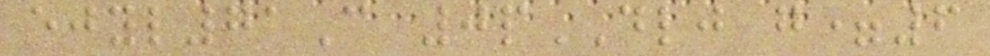ejyl71C 0pDLJ g=6
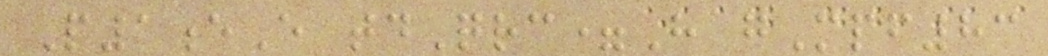P1eE tdQrc=H gMpf83
